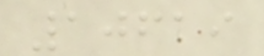10619
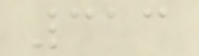313
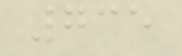735
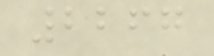2267
